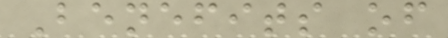Benefits of
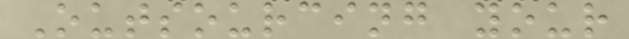Outsourcing your
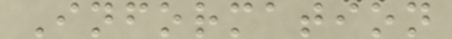Information
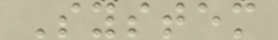System
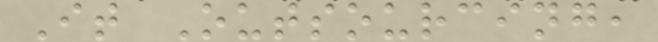It Outsourcing,
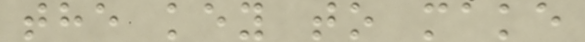the key to make
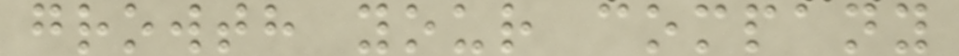growth your company
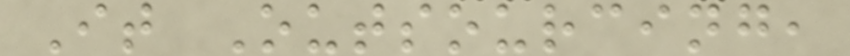It Outsourcing,
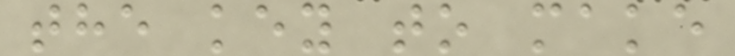the key to make
